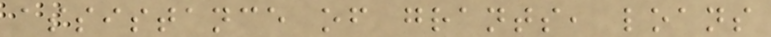assistance of grants, loans
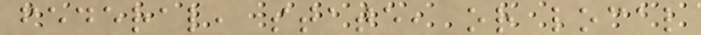federal, state, or local
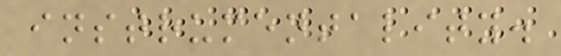instrumentality.
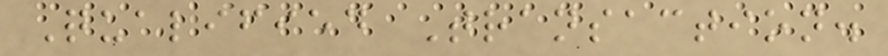Qualified Transaction.
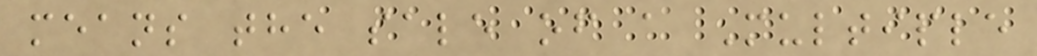means the sale of a Multiple
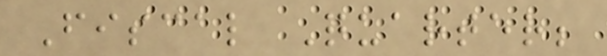Fiscal Quarter;
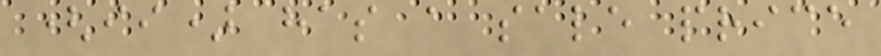(ii) has a sale price
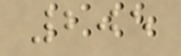205
